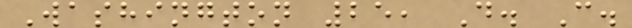Washington 25, D. C.
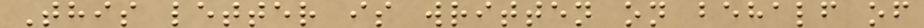This letter is written on behalf of
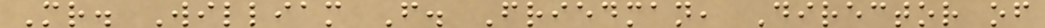Mr. William F. Friedman, Director of
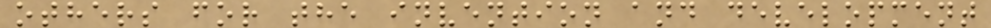others for the invention and development
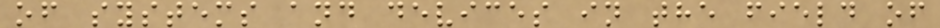of systems and devices in the field of
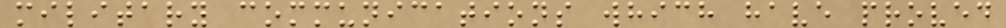military communications which have proved
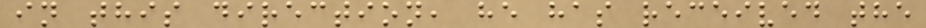in this direction, he has received the
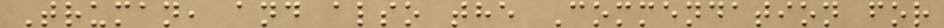Truman, and also the Commendation for
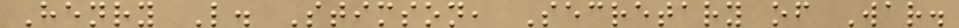Henry L. Stimson, Secretary of War.
